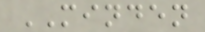MINDEN
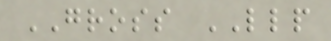GROSS LLP
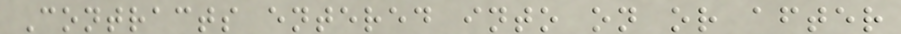Contracts entered into on or after
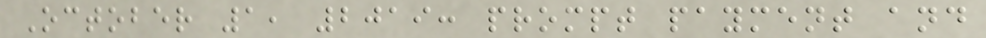October 1, 2019: prompt payment and
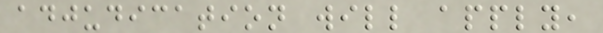adjudication will apply,
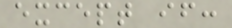except if:
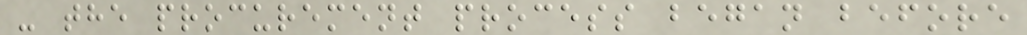- the procurement process began before
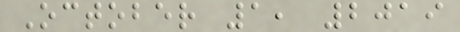October 1, 2019
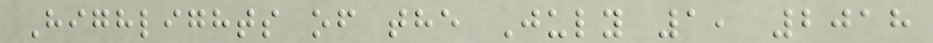Highlights of the July 1, 2018
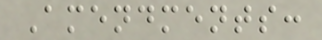Amendments:
